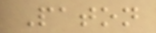Paton
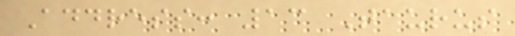Address: 13 Taurus
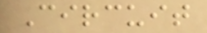Circuit
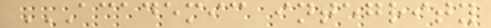ACADEMIC INTEGRITY
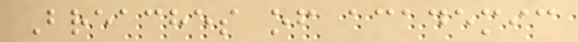Breaches of academic
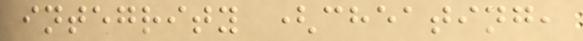integrity (cheating,
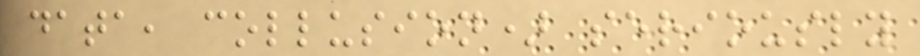data, collusion) seriously
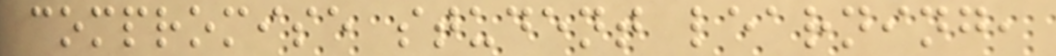compromise student learning,
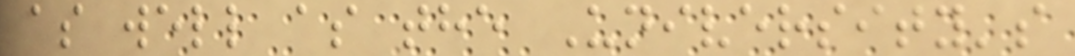as well as the University's
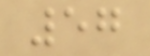57
